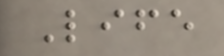Life
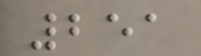251
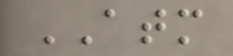ATM
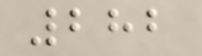282
